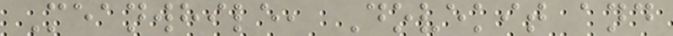Meanwhile, Dovekit and
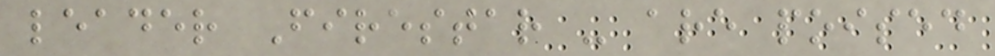leader Firestar - are poised
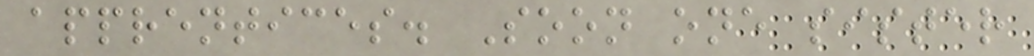apprentices. Soon one sister
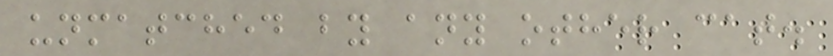unmatched by any other cat.
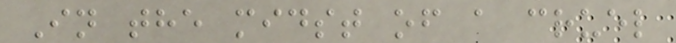In the midst of a cruel
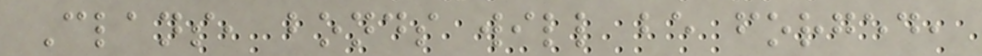Clans, bonds will be forged,
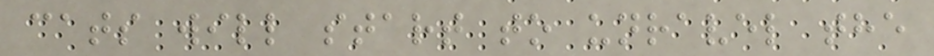cats will start to unravel the
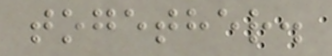together.
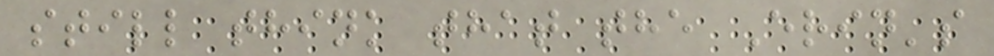still think that the Erin's
